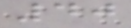40
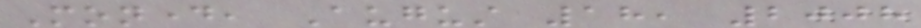Monday, August 18, 2008
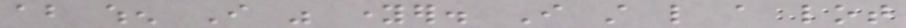about when I was younger. I still like a lot
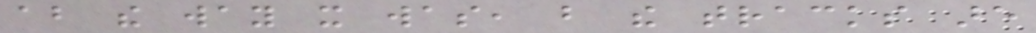about the way it was, but the tracks are
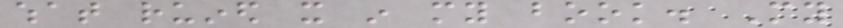what ruined it in my book. My
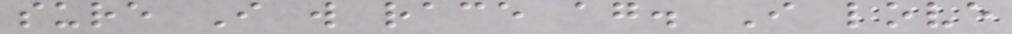sure I will race again. I love
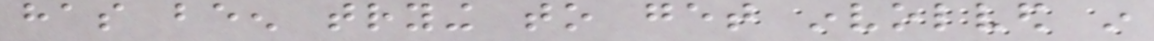has been trying to get involved in
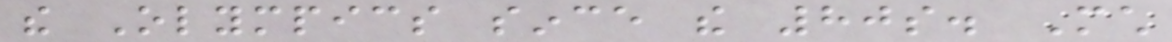the Olympics since the 80s. Much
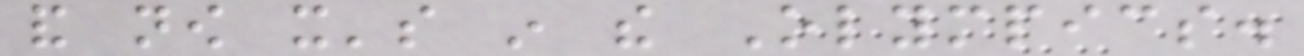and now it's in the Olympics.
